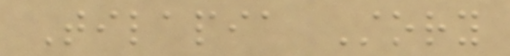Tilapia Story
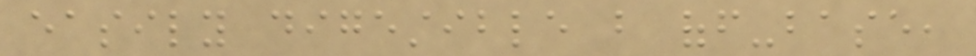easily digestible but off-base,
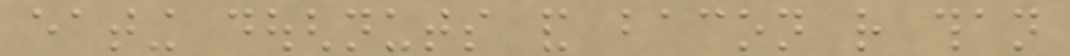eating doughnuts and bacon rather than
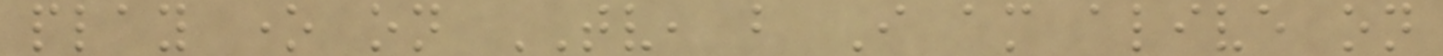play one on TV, but I am alive on
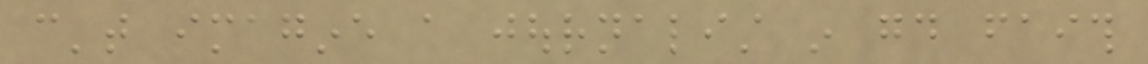can't imagine a journalist in good faith
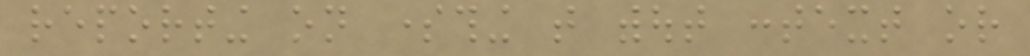reporting on something that without context or
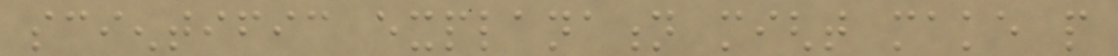scientific explanation might make people
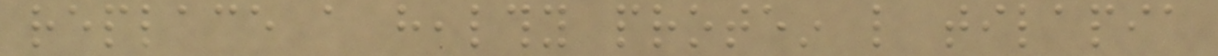replace a healthy protein like tilapia
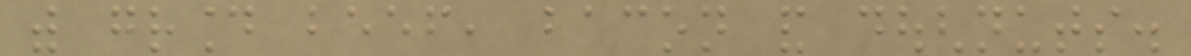with ground beef, bacon and doughnuts.
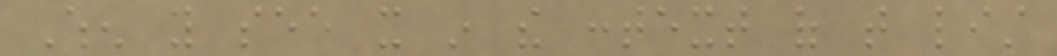When you see it in the context of that list
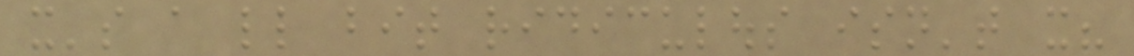it's a little bit ridiculous isn't it?
